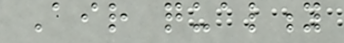Air quality
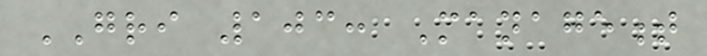GRI 103: Management
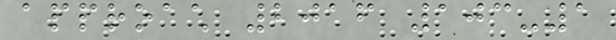approach 2016 103-1
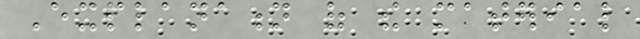Explanation of the material
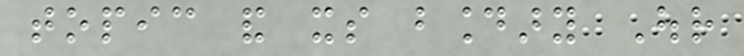topic and its boundary Our
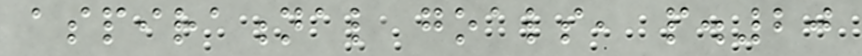aspirational goals, p.20
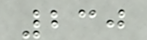230
